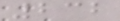232
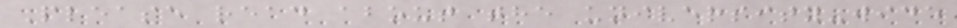Please read about the university-wide
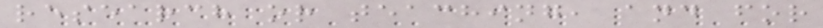research or teaching, and for
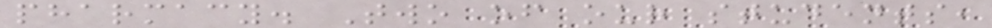pharmacy. Two of our students,
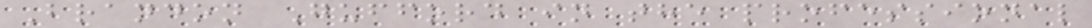Brandon Gufford in the professional
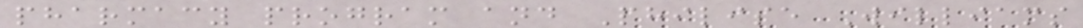pharmacy program and Philise Williams
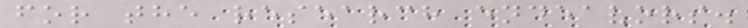for the research endeavors.
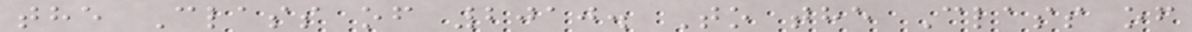the Class of 2010. To the Class of
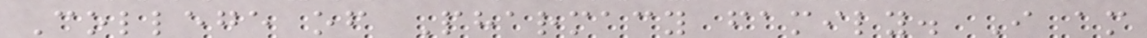College of Pharmacy family. I am
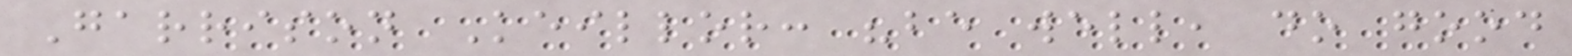Garrison Keillor: "be well, do good
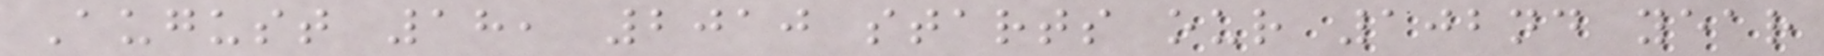August 18, 2010 starts our 102nd year
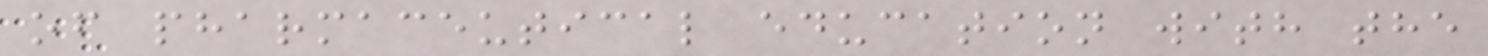of pharmaceutical education with the
